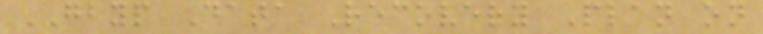GBYP Data Recovery Plan on
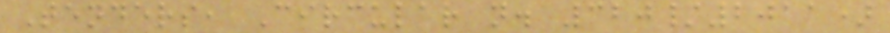Tenders, Circular n. 320/2011)
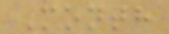Month
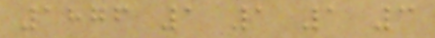1876 1 1 1 3
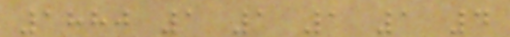1880 1 1 1 1 4
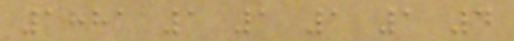1881 1 1 1 1 4
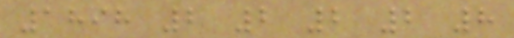1898 2 2 2 2 8
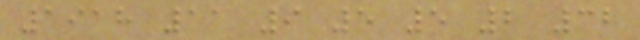1918 11 9 5 5 2 32
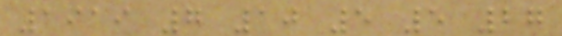1919 7 10 5 5 27
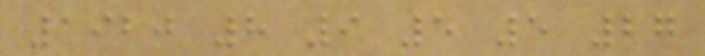1920 8 9 5 5 27
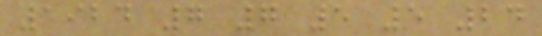1924 7 7 5 5 24
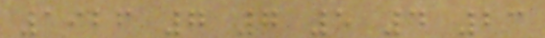1926 7 7 5 4 23
